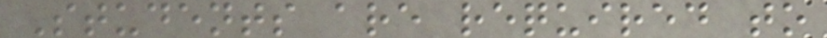Students are required to
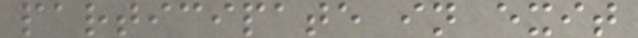participate in exit
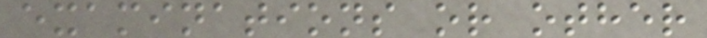examinations or other
